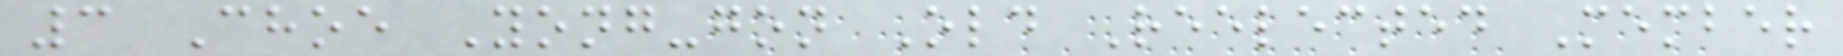3 Choe Yong-gon Old Reelected Member
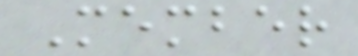Member
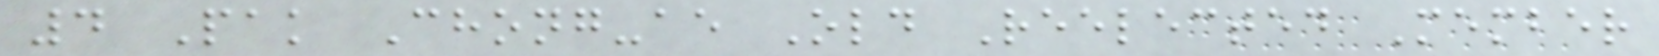4 Pak Chong-ae Old Reelected Member
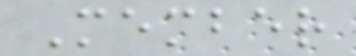Member
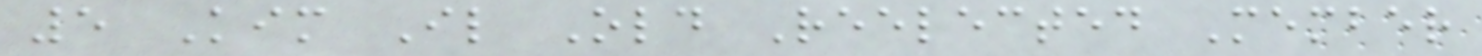5 Kim Il Old Reelected Member
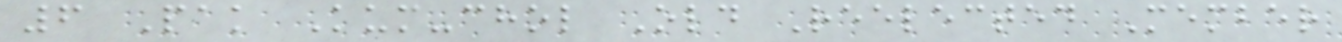6 Pak Kum-chol Old Reelected Member
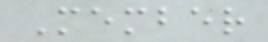Member
